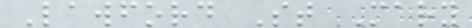Lawford St Mary
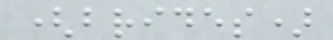(brides)
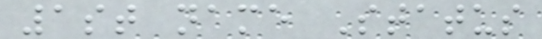1st name Status
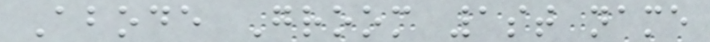Abode Groom 1st name
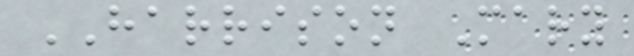HARRISON Mary
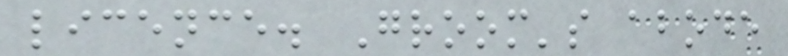licence. Groom's abode
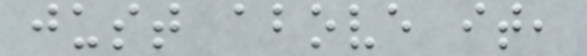just above it,
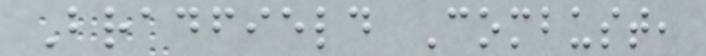Bradfield Combust,
